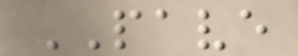PAVE
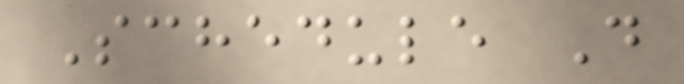Schedule D
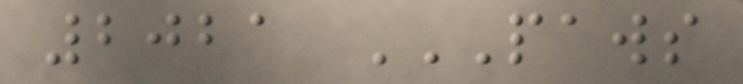2021 PAWS
